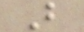B
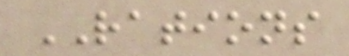RATIONS
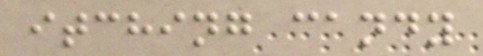itching candy
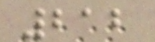212
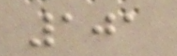101
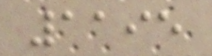1195
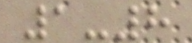1-8
